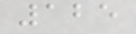125
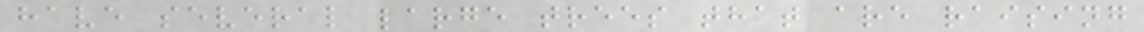have several large trees that are raising
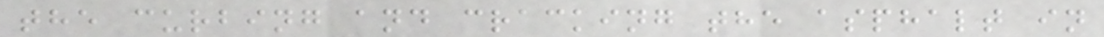the curbing and cracking the asphalt in
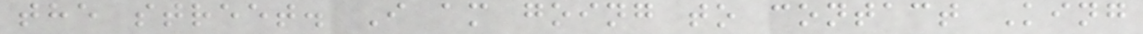the street. I am going to contact King
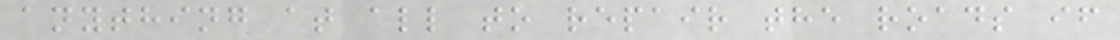anything at all to repair the roads if
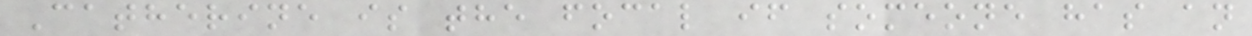Catherine is the focal if someone has an
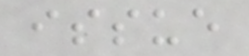issue
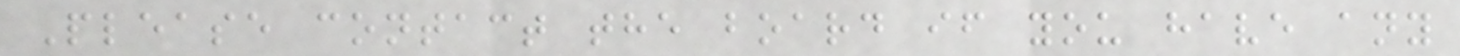Please contact the board if you have any
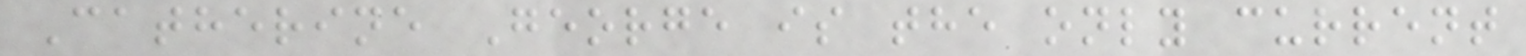Catherine George is the only current
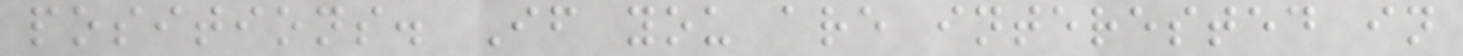positions. If you are interested in
